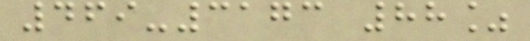469-3173 88%
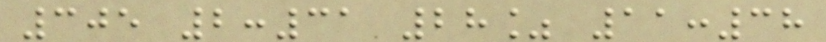305 2:31 28% 11:38
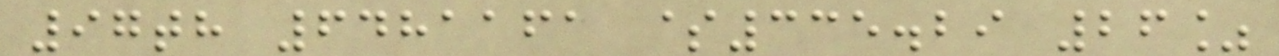97th 6481161 $335.29 26%
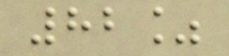82%
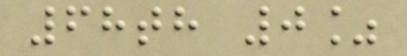68th 0%
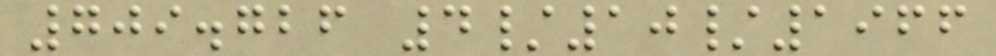709.726 4/10/1966
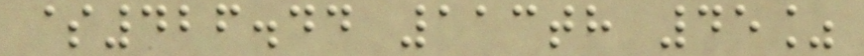$426.44 113th 45%
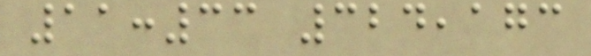11:33 324,173
